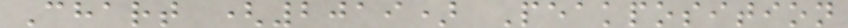Chart (2019) Peakposition
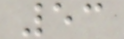53
